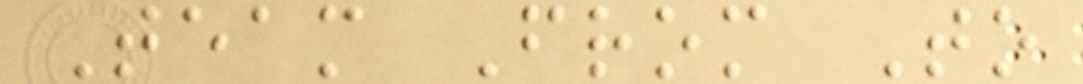Team From To
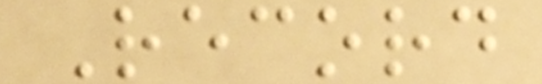Record
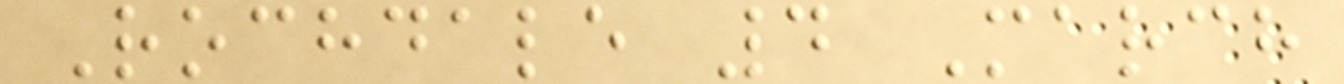Rochdale 4 March
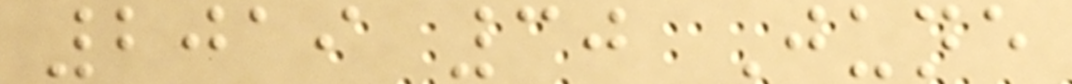2019 30 June
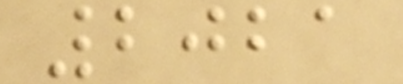2021
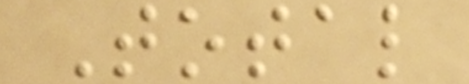Total
